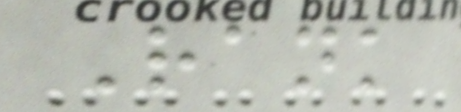Rank
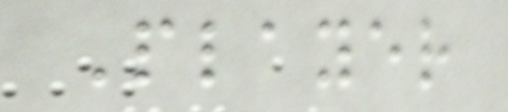Player
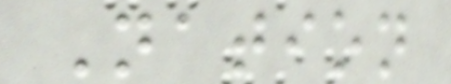Nation
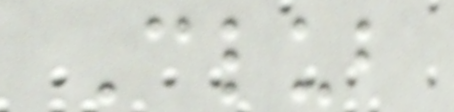Club
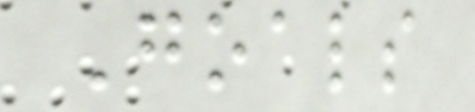Goals
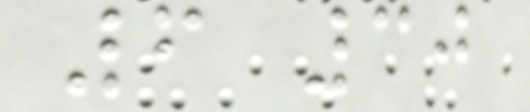6 30
